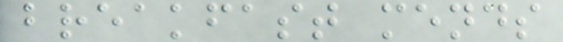breakfast mends
